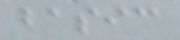basic
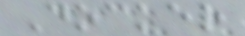Docker
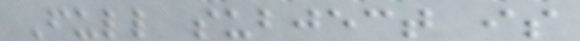Full subject is
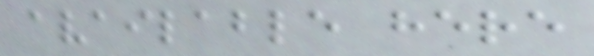available here
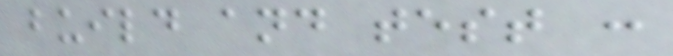build and test :
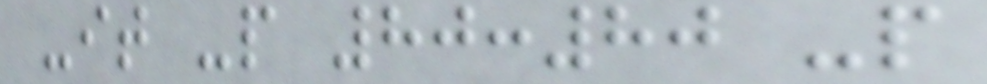-it -p 80:80 -p
